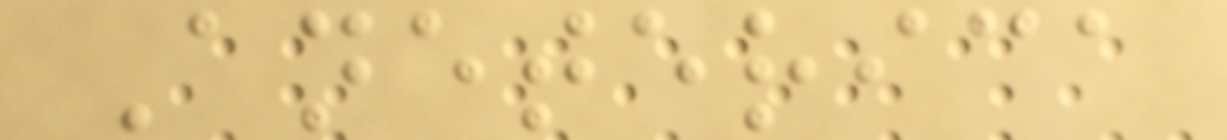Aneterica
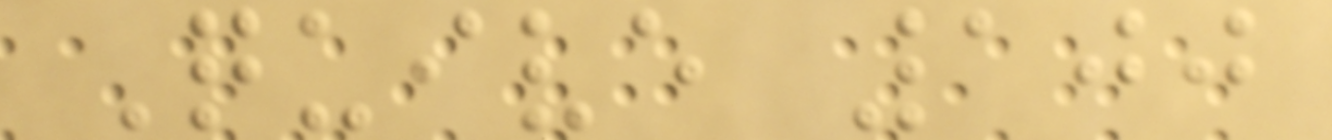Quive 100
